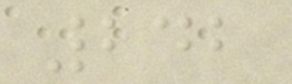242
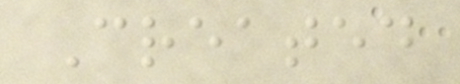Created
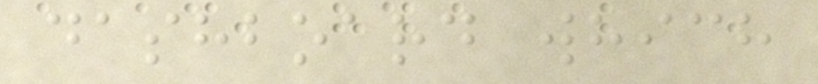dashboard which
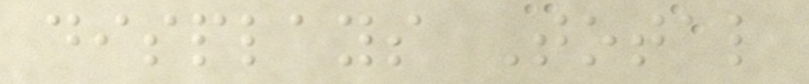displays Total
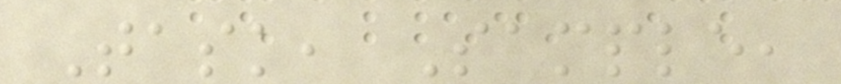Task, Sample,
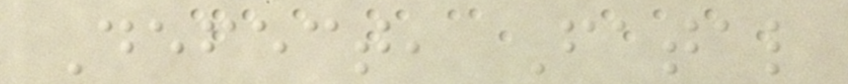Defect, Fatal
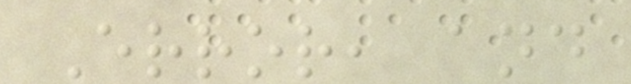Error, and
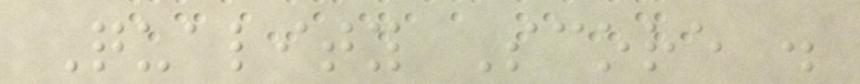Quality Score .
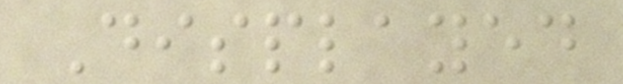Displayed
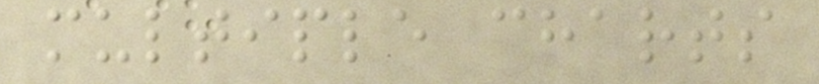multiple charts
